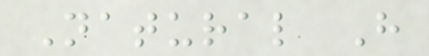Natural H
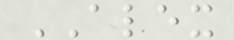ALEX
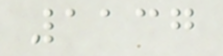1137
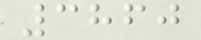3860
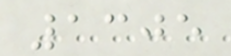1305
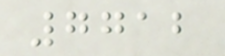7712
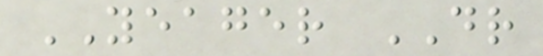YEAGER DR
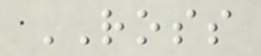ROSS
